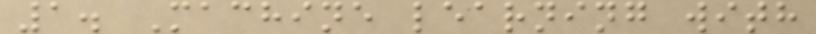1. Machine learning with
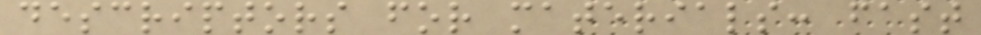descriptors for materials: fast
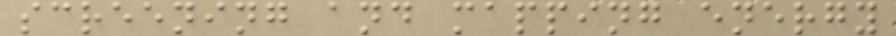screening and mapping energy
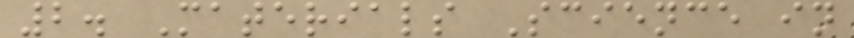2. Materials Science in
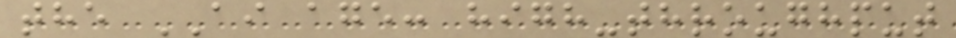the AI age: high-throughput
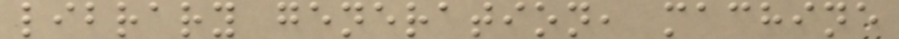library generation, machine
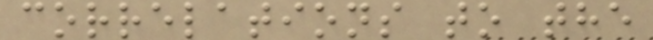correlations to the
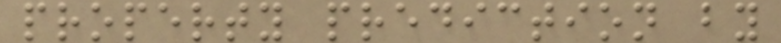property prediction by
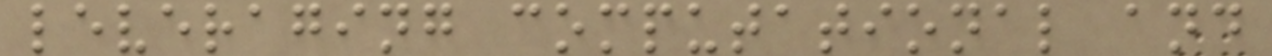leveraging computational and
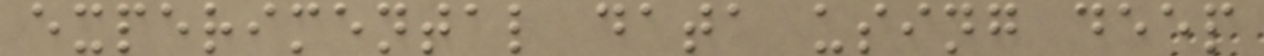experimental data using deep
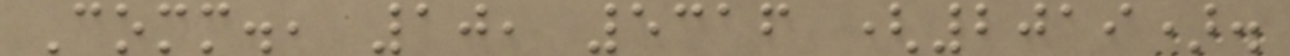Comm., 10, 5316 (2019).
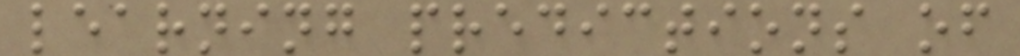learning predictions of
